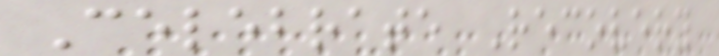Celebrate Recovery
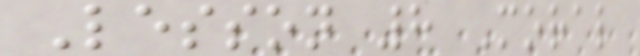Lesson 8 Moral
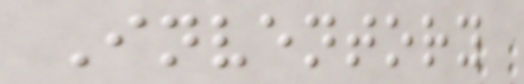Inventory
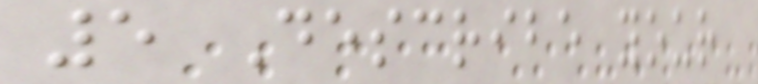5 Describe your
